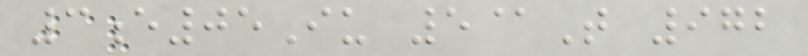3e05Iu 5@T 972
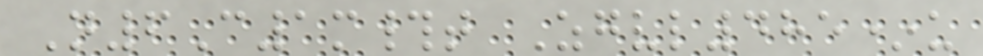N6C1m#t Zgvl485*u
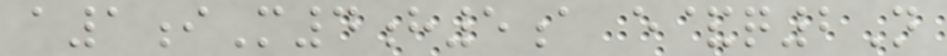a1iM4h5a e&q2N
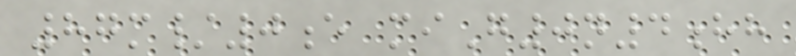87m/0e miG0n4hh
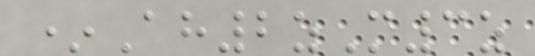*Ah2zM3z
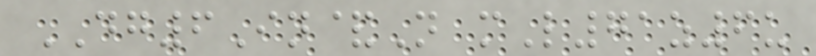DG6In&N mL71z6u
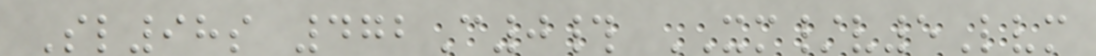Sl98s 472C0# XM/v5Lvm
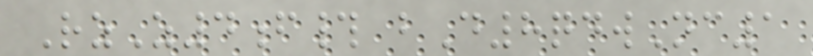RzZ4f# bD8qdwNc1
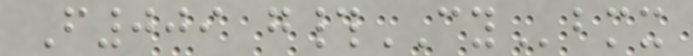F009 g#CYbmx
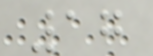17
